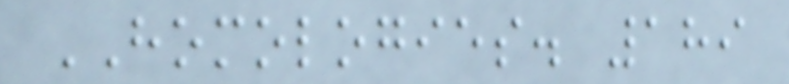HOMOLOGIES. 189
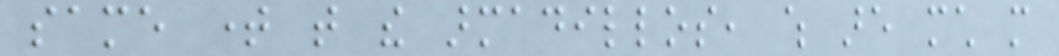same time that the armadillos, which are much more
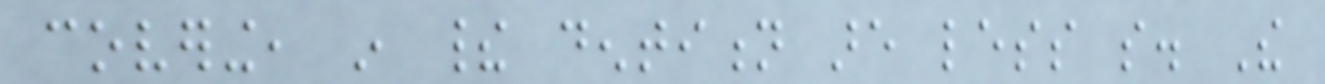covering, in their dentition are less so. The
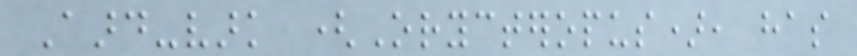Aard-vark (Orycteropus), has
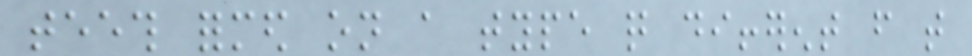teeth formed on a type quite different from that
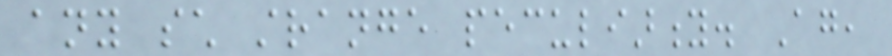any such strange peculiarity. Again,
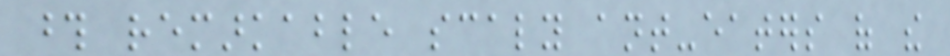those remarkable scaly ant-eaters of the
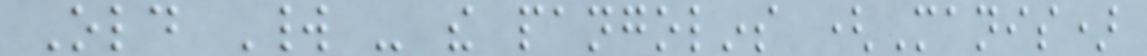Old World - the pangolins (Manis)
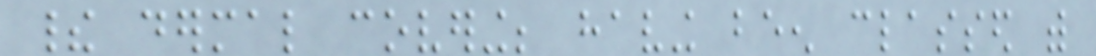their dermal covering; having been classed with
